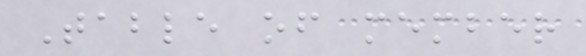Table of member
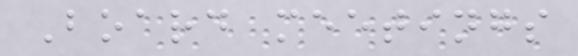Board meetings
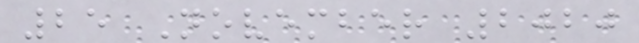25 November 2020
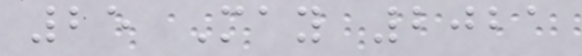25 May 2021
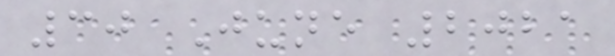30 June 2021
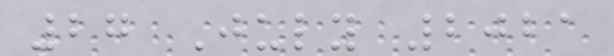27 July 2021
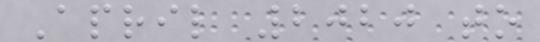April 2020 to
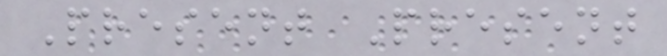Present Present
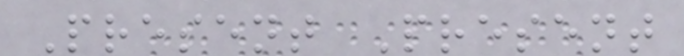Present Present
